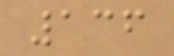136
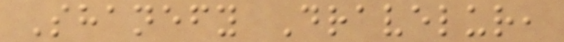Shanefy Dravelur,
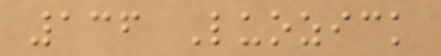136 Luozick
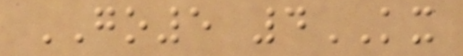GO5 4KX
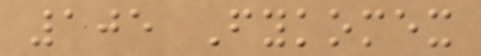105 Fykomex
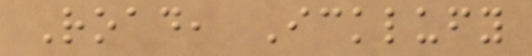Road, Icklufy
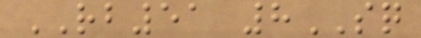RB51 8SQ
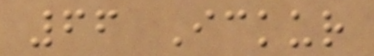66 Ickur
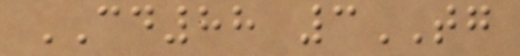CD88 3TG
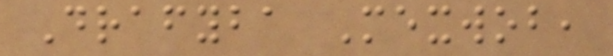Drafyba Mexwob,
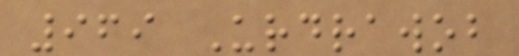969 Urdrawob
